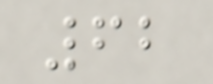62
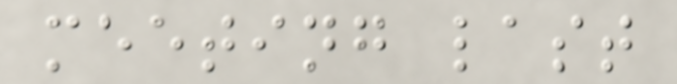meeting last
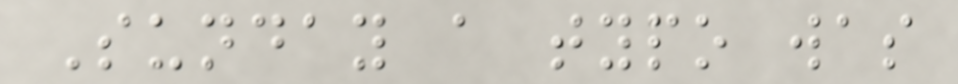Sunday a typo was
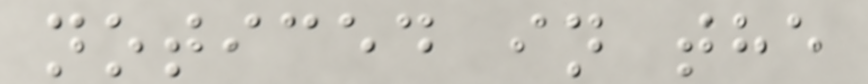noticed in the
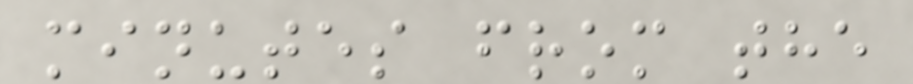minutes from the
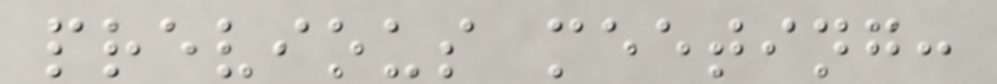previous meeting:
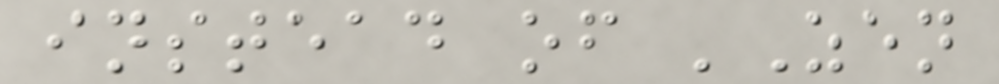instead of 'Zen
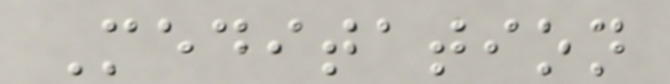Meditation
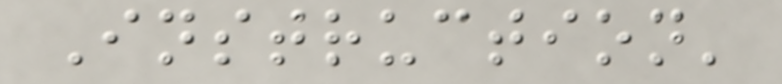Instruction'
